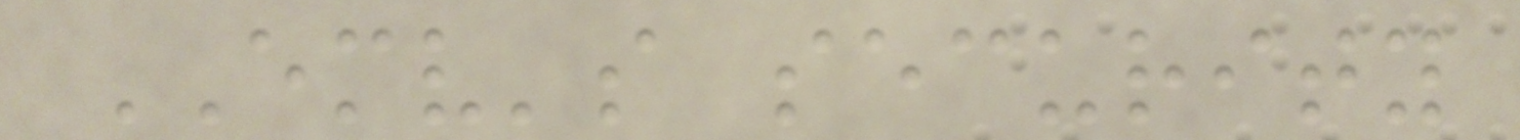EMV's security
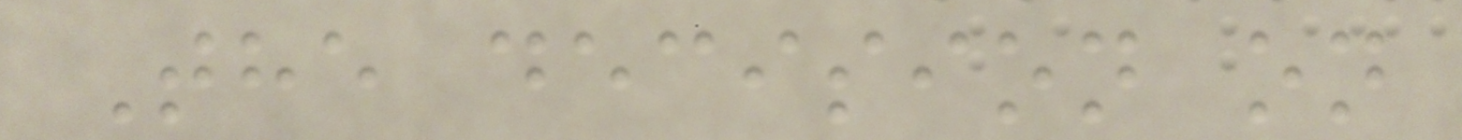The decision on
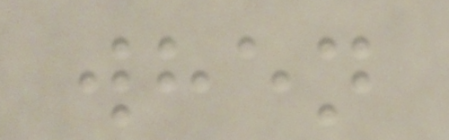when
